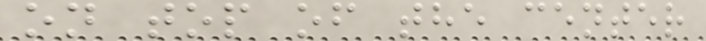on top of the center
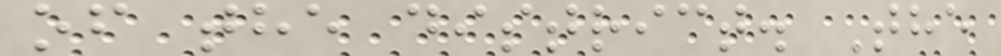of the district. The
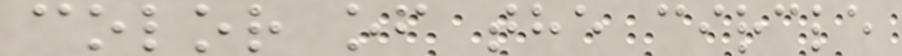color of the circle
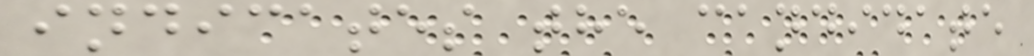indicates the candidate
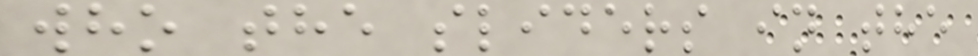who the sliders in the
